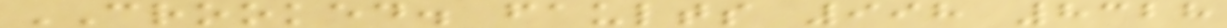CROOKED. faults 998 8328
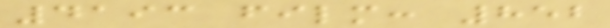4193 film: 852
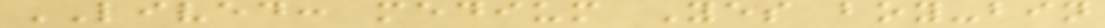LIVED: medium Yes boy-bin
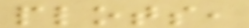plots,
